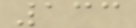133
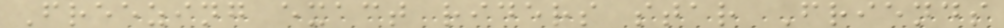Freezing exact riders star Friends
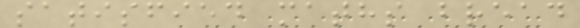satisfied maths bread
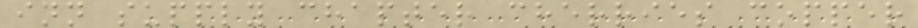inn supply chapter cherries copper
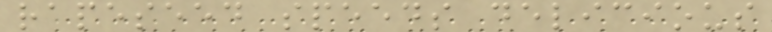rapeseed speeds delicious
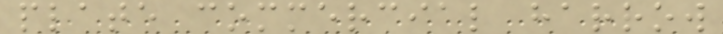plate commercial harrow
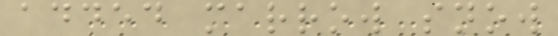added marrow snow
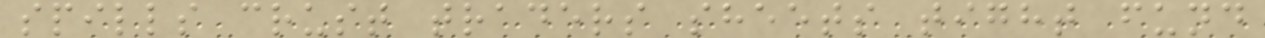spills crust traders sheets tight fund
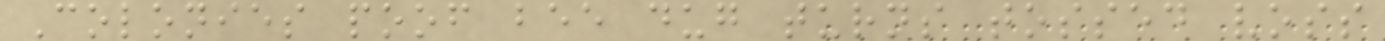Colonies poof bee dug turns tossed voss
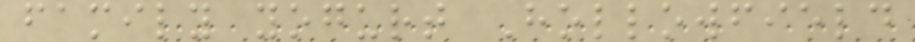family yogurt Hollowfield
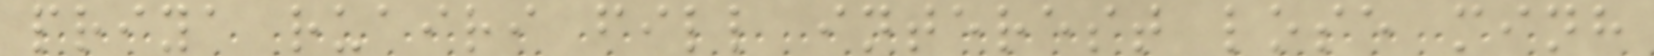priya ruairi fill interest lose minh
